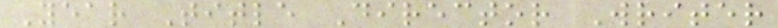Year Title Director Writer
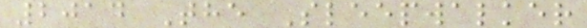2014 The Sleepwalker
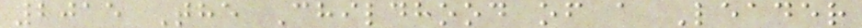2015 The Childhood of a Leader
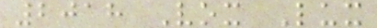2018 Vox Lux
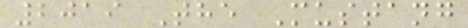2019 The Mustang
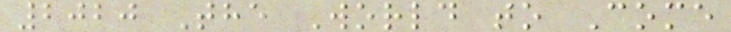2020 The World to Come
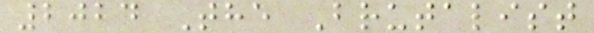2024 The Brutalist
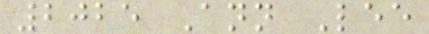2025 Ann Lee
